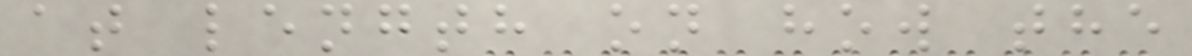at length on how the
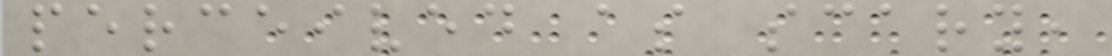perceived as scary,
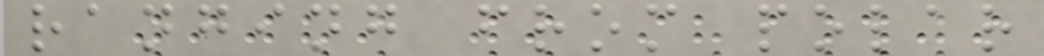ranging from polar
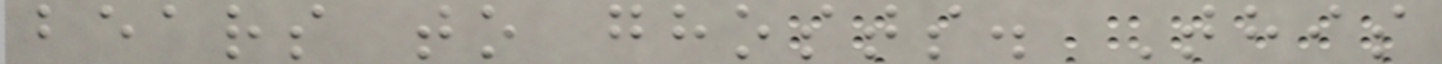bears to ghosts. This
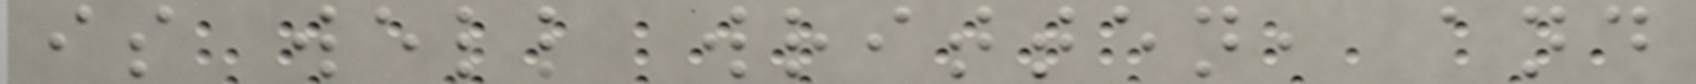is well written, and
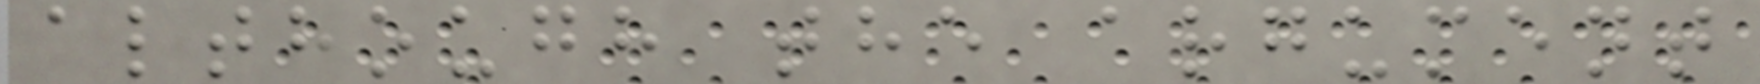although the argument
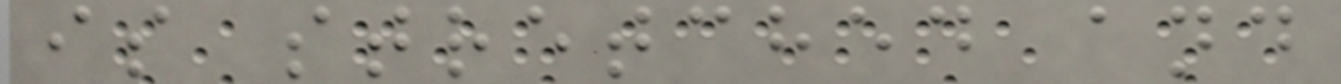is stretched and
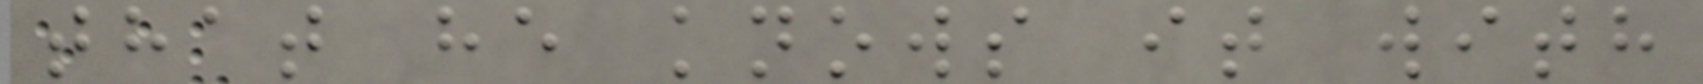that he knows it with
